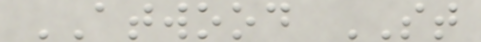ATWOOD ST
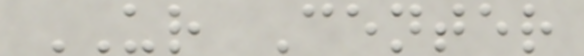UR Center
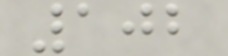102
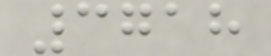3718
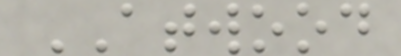ATWOOD
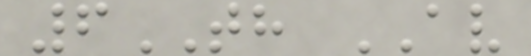6TH AV
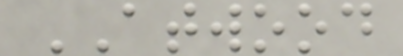ATWOOD
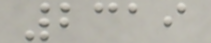2319
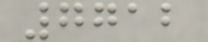7712
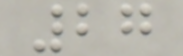27
